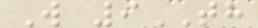W 9TH
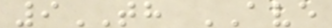9TH AVE
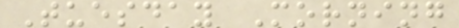Tuesday Morning
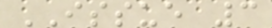ISSUE 3
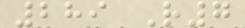289 R7
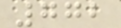772
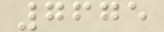7675
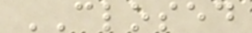CLOSED
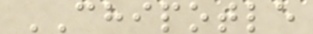CHIPOTLE
